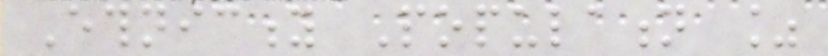Ethnicity Population %
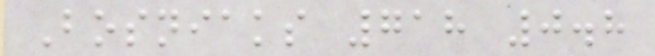Bosniaks 718 0.8
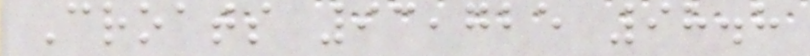Croats 93,725 98.8
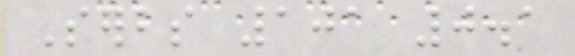Serbs 101 0.1
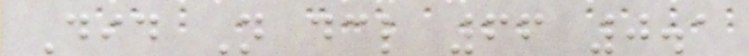Did Not declare 66 0.1
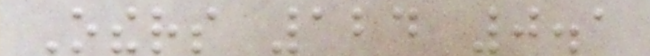Others 124 0.1
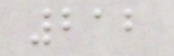212
